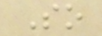So
